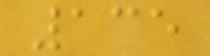135
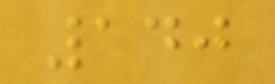140
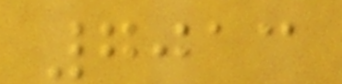7013
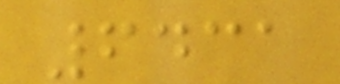6431
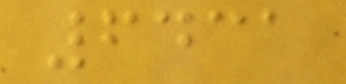6431
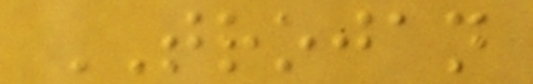TROJAN
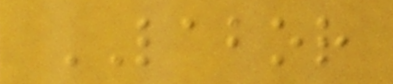LABOR
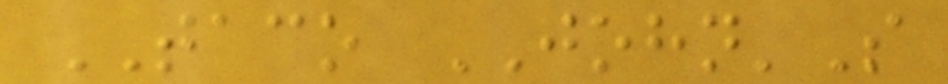TACO JOHN'S
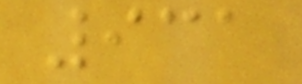931
